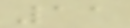11
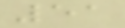51
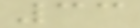33
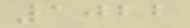1022
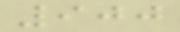900
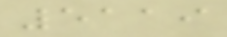5119
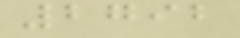2792
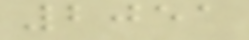2051
